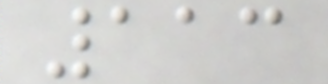113
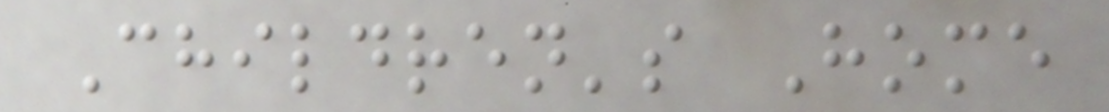Children's Home
